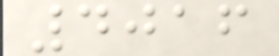4016
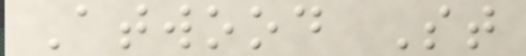Atwood St
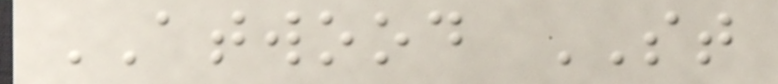ATWOOD ST
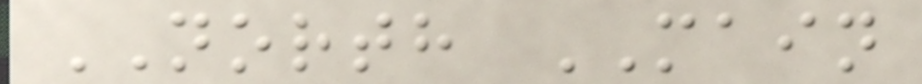NORTH MAIN
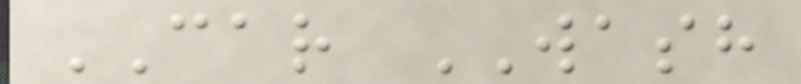CAR WASH
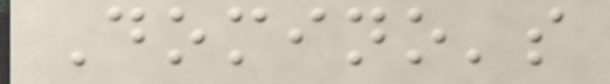Domino's
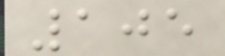105
